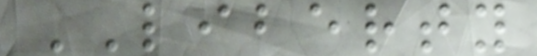LIBERTY
